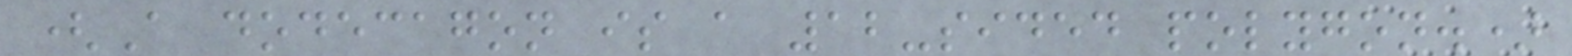(A dodecagon is a 12-sided polygon.)
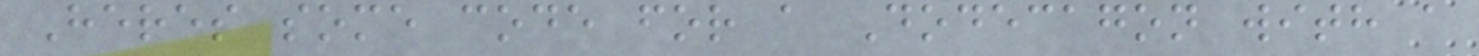Heres some code for a Dodecagon with a
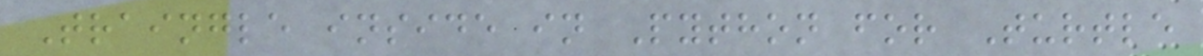Traingle inside in Python for Turtle
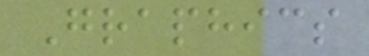Graphics
